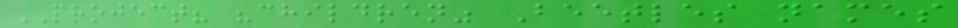PROJECT? "children" Beetles names
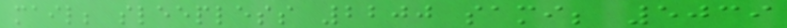mail; sleepless 2200 sami; 5039
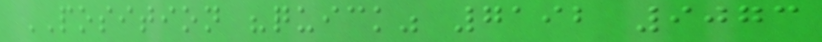POSITION "quick" 7192 9073
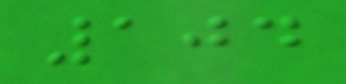104
